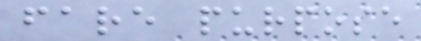fare purpose
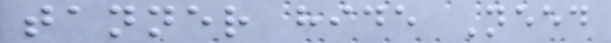tanner hide Need
